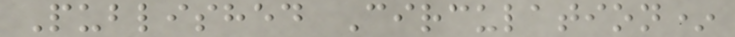Published Circulation*
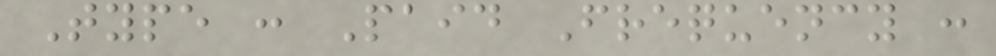Type : Paid Frequency :
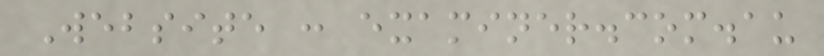Website : examiner.com.au
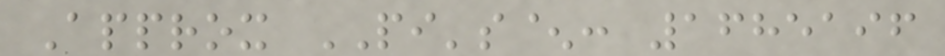Approx PI's^: 1685196
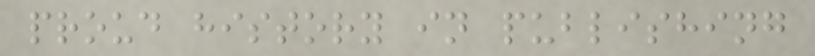proud history in publishing
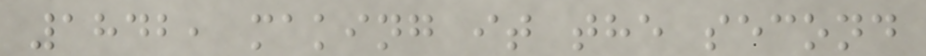1842, making it the second
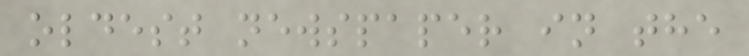oldest newspaper in the
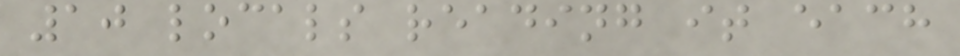10 locals reading it each
